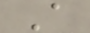A
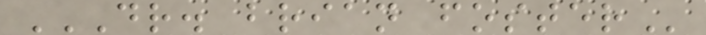DR. BRIAN FOSTER
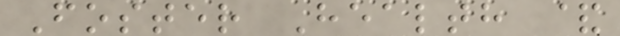Foster Health &
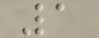1
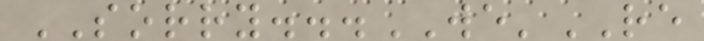SORRY...WE'RE
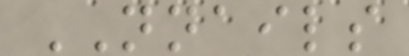NNAILS
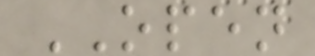OPEN
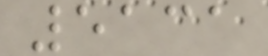5131
